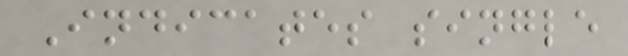Indicates single
